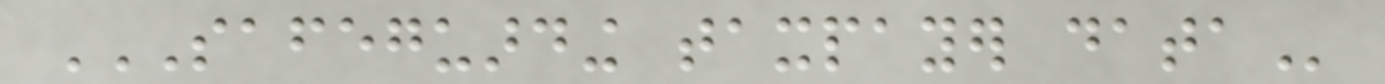SAFEGUARDING TAXPAYER DATA
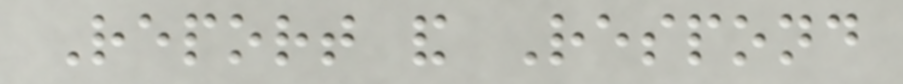Report and Respond
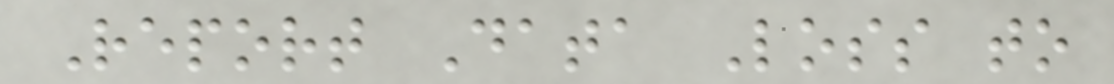Report Data Loss to
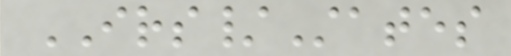IRS/States
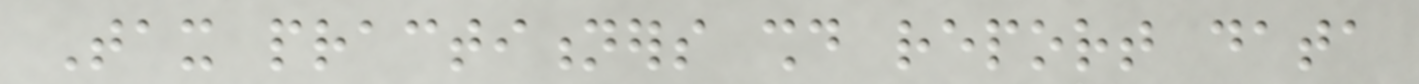Tax practitioners should report data
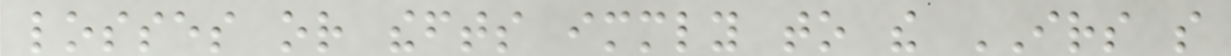losses or thefts immediately to the IRS so
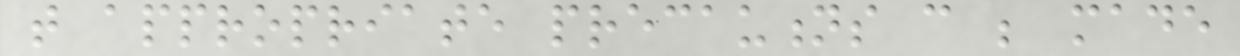that appropriate precautions can be made
